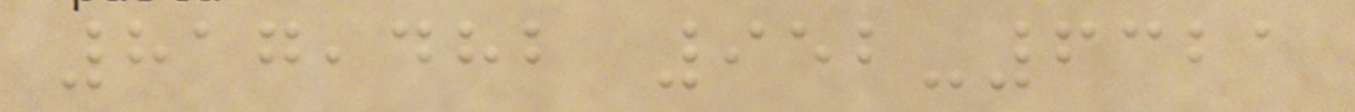817,482 952-6321
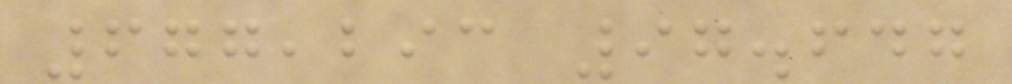677,293 97.647
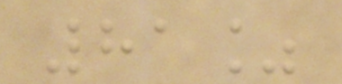81%
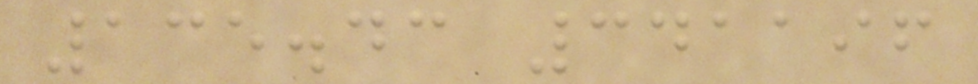135.43 341196
